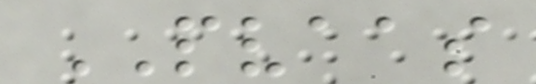PVAAS
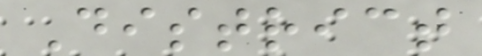District
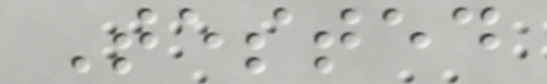Tested
